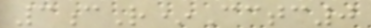3cR*Cctc0
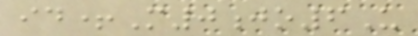id+M0jo6U
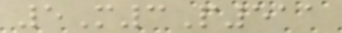5M3P511
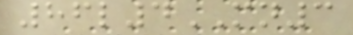86l4MN3
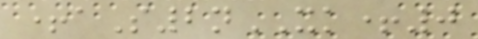+aS2nXK+0
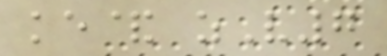ke& zV7
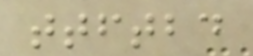ttftbd
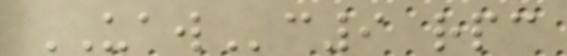UAWc9 rpc
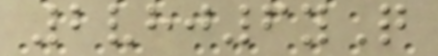2vhj6yQ
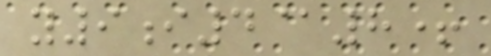y9i4@8+
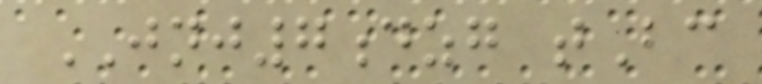JNJ7dzg tBc
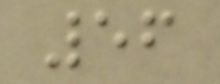56
